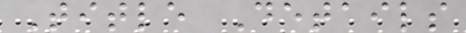Title Details
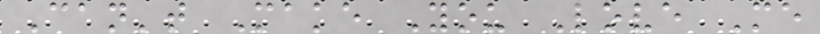Can't Make You Love Me
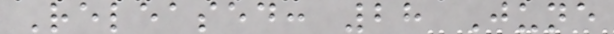Released: 28 June
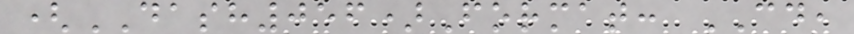(DASH056)Format: CD,
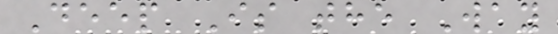Deep Is the Way
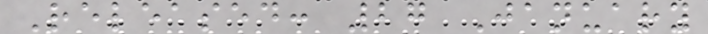Released: 27 January
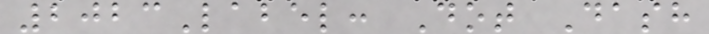2023Label: Dot Dash
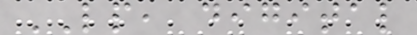LP, digital
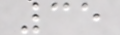35
